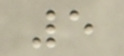5
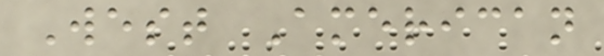West American
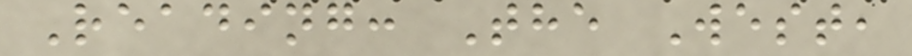Reading: The West,
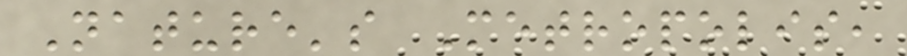Nature's Metropolis,
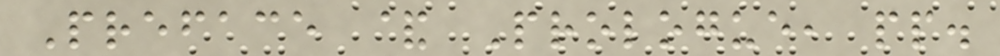Preface & Prologue, pp.
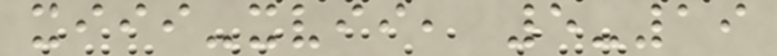xiii-xvii, 5-19
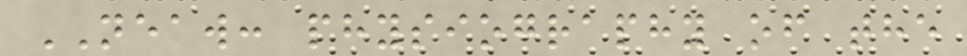NEAW: physiography of the
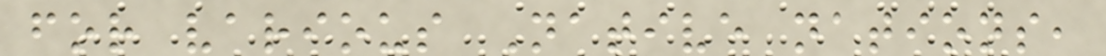for various Native nations,
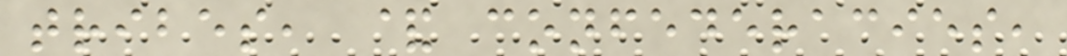tribes, & confederacies,
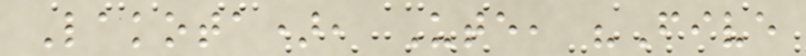Lakota), Ute, "Five
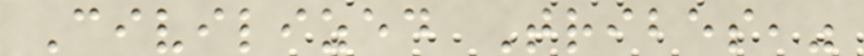Civilized Tribes,"
